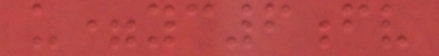u=yc6fv
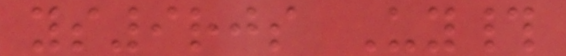ys9rjs Uy#
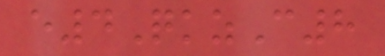e4QkzC8
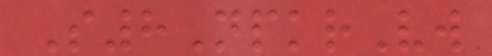S8NpkrVw
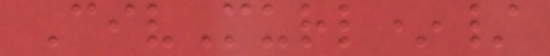CivMurl*/
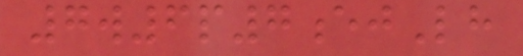7w6p7ejLh
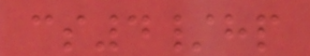cs4/hp
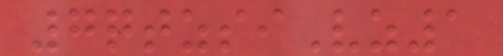7qtzsiVz1
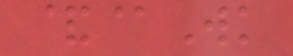&@Wk
